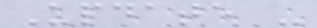Update -
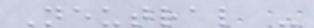Neutral -
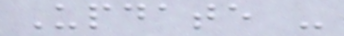Update -
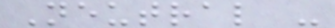Neutral -
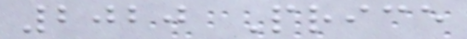2020 Price
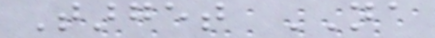Target NA
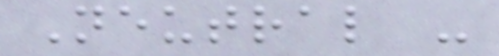Neutral -
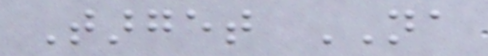Target NA
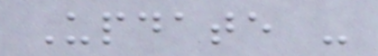Update -
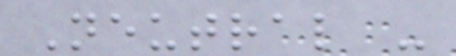Neutral -
